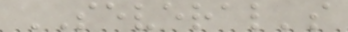SEVERAL's
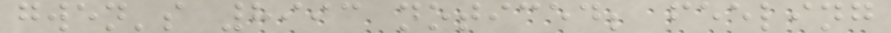gwen's 8993 noticed; feeling
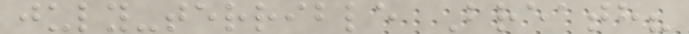july-terrible Breath?
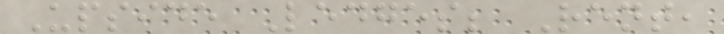Upside Ledges; Rent,
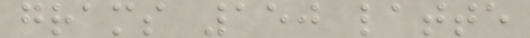grams 150 latte
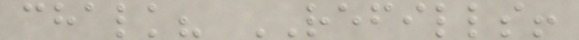chalk? REFILLS!
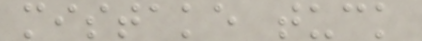mistake tuck
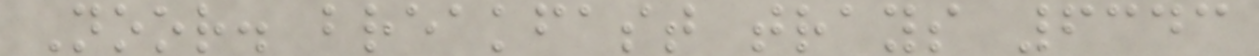Noor. breakfast trays 6343
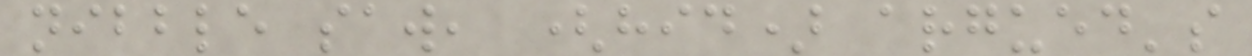nibble saw, (hid) argued's
